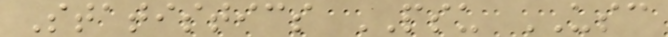Statistics PSU USC
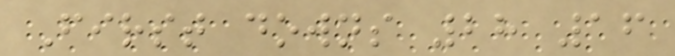First downs 28 16
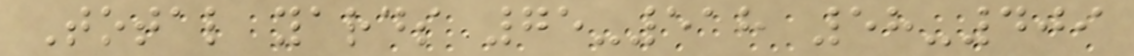Total yards 75-518 58-409
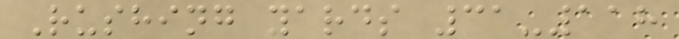Rushing yards 31-118
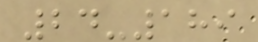24-189
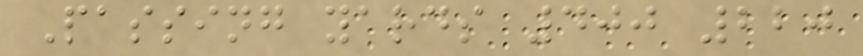Passing yards 400 220
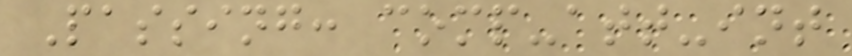Passing: comp-att-int
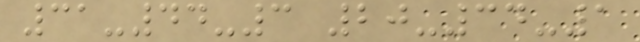31-44-3 20-34-1
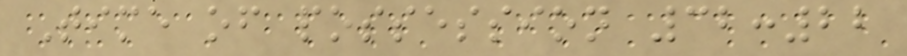Time of possession 32:22
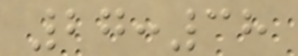27:38
